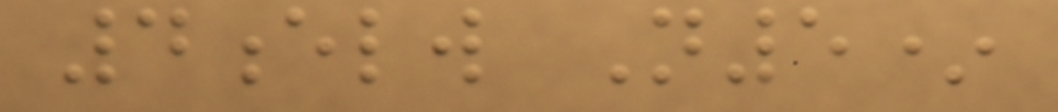4elw N5*
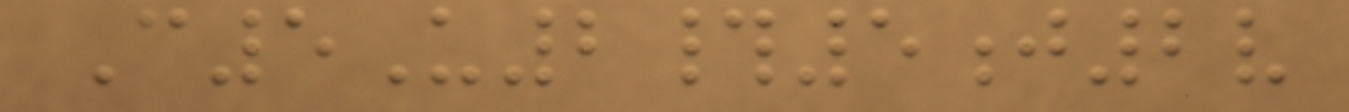C5U2#5j2v
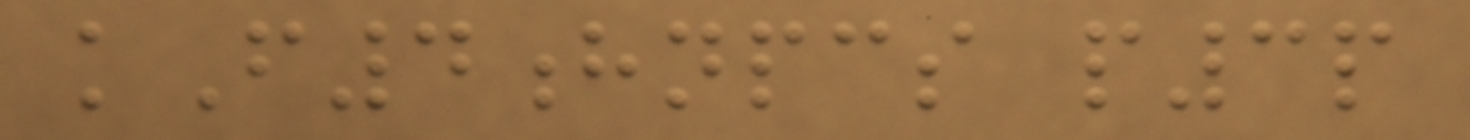kF4hnpcs p3p
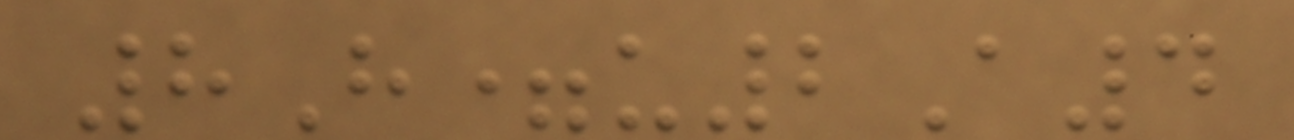8H=u2A4
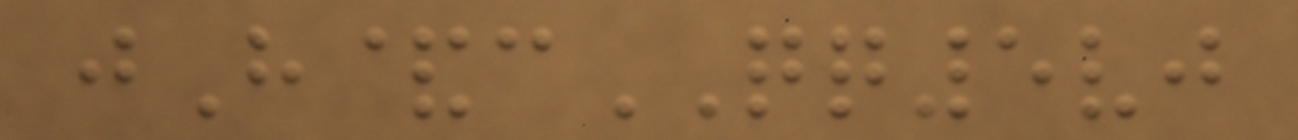jH&cQQ5vj
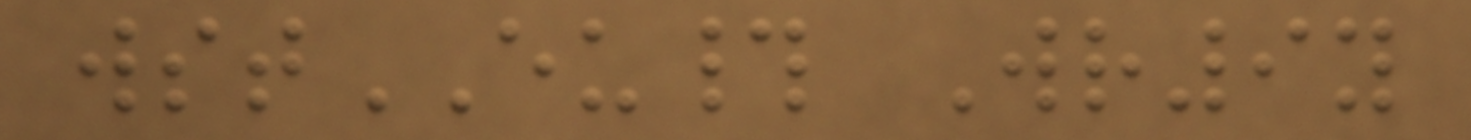wstEU# Wr9y
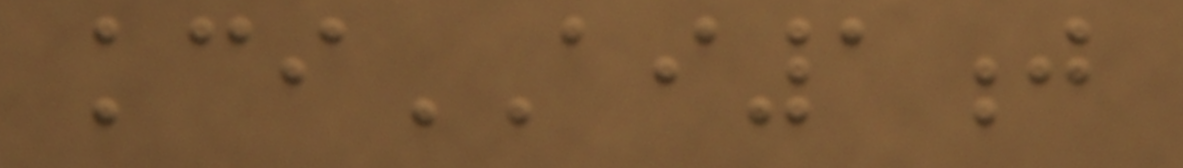kciAI1j
